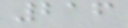216
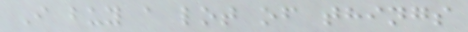I buy a lot of things
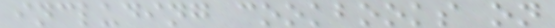including cookbooks on
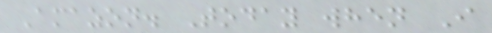Amazon. Today when I
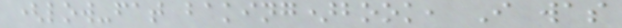(low-fat baking)book, I was
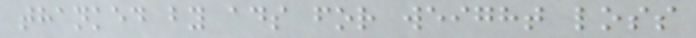thanked by ads for weight loss
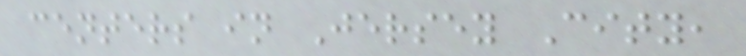centers in Jersey City,
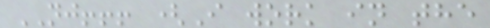NJ!!! (I work in the
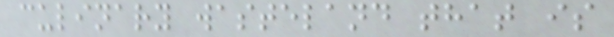culinary wasteland that is
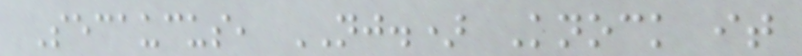Secaucus, NJ.) Knock it
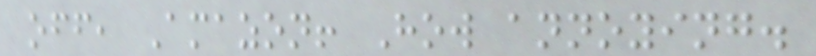off, Amazon! How annoying.
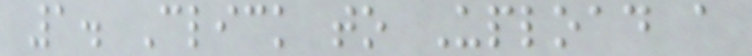1. Click to Upload a
